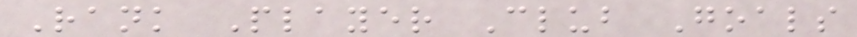Rank Player Club Goals
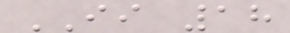II 18
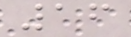16
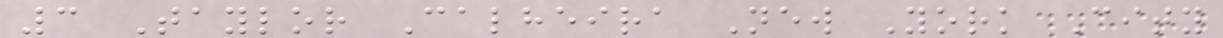3 Taylor Calheira New York City
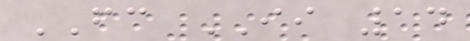FC II 14
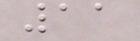11
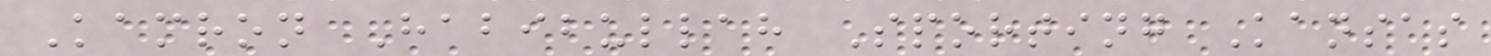Kamron Habibullah Sporting Kansas
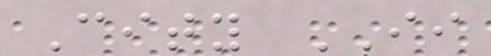City II
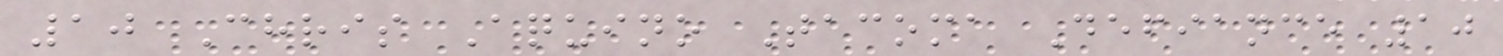10 Chris Aquino Tacoma Defiance 10
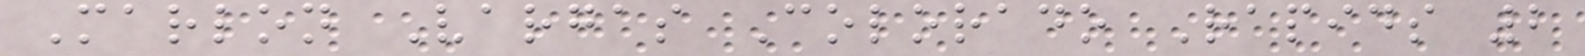Marlon Vargas Colorado Rapids 2
